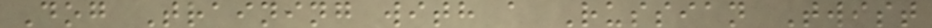Dog Training with a Russian Twist
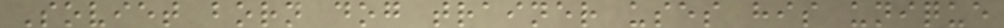Soviet born dog trainer uses his unique
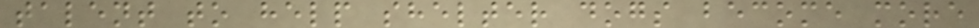talent to help shelter dogs become more
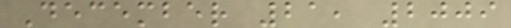December 21, 2009
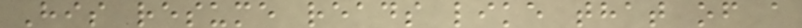His resume reads like that of a
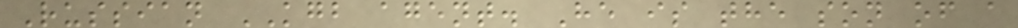Russian KGB agent. He is the son of a
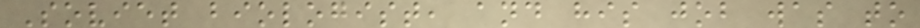Soviet biologist, and his job was to
